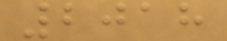2018
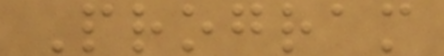Program
